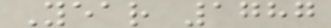Year 1787
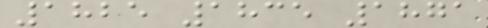1825 1835 1871
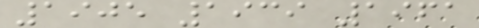1905 1939 1961
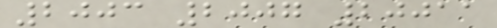2003 2007 20011
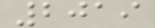2019
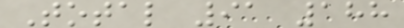Total 91 188
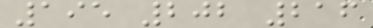195 202 216
